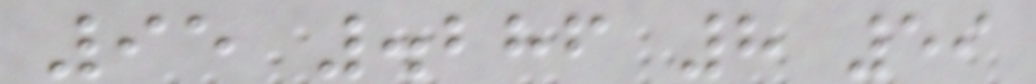95 .286 8 59
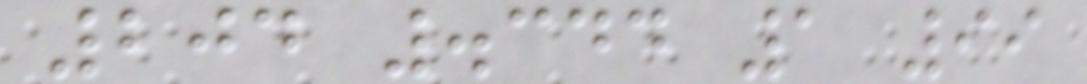204 .344 1 99
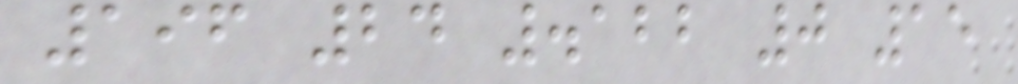196 24 .122 0 15
